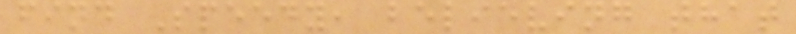find Speedy, believing that
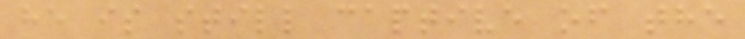he is still captive of the
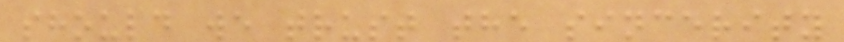should we trust the sincerity
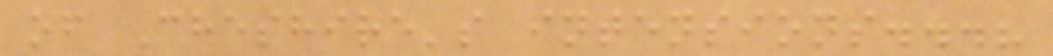of Cheshire's intensions...?
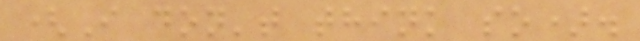(I don't think so).
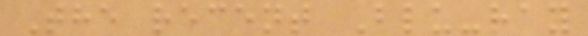The recent Blu-ray
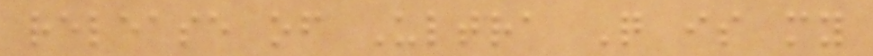release of Ultra Q is my
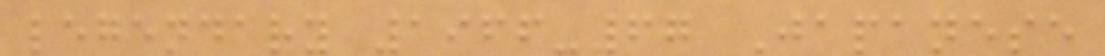legendary 1966-67 Japanese
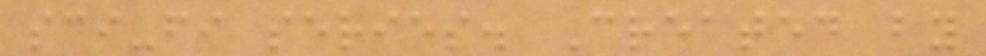sci-fi series. Created by
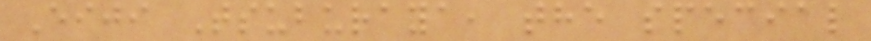Eiji Tsuburaya, the special
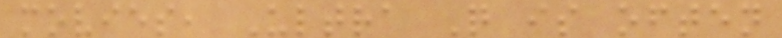movies, Ultra Q is often
